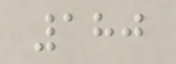180
